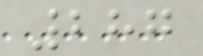287
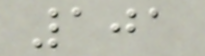101
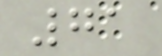71
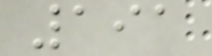191
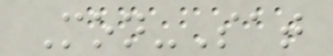Mon-Sat
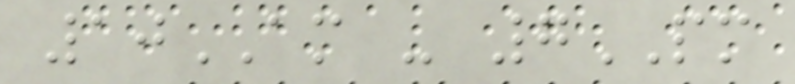10AM - 7PM
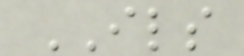ILS
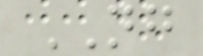NG
